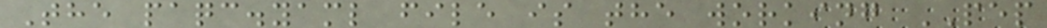The paqc.yaml file is the working PEP
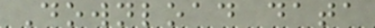Download data
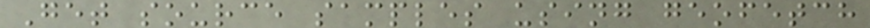Get source samples using geofetch
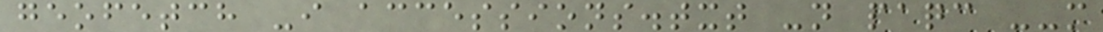geofetch -i accessions.txt -n paqc --m
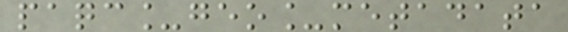paqc_geo_metadata
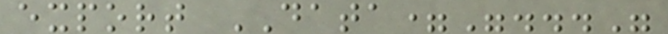export DATA="..."
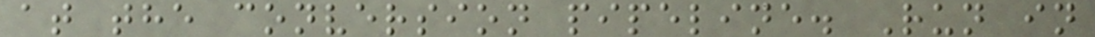at the conversion pipeline. Run in
